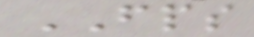FPS
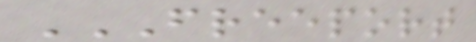FREEPORT
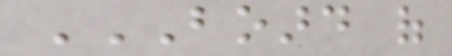BOARD OF
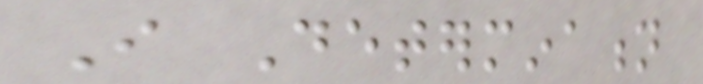I Determination
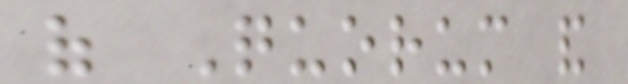of Quorum and
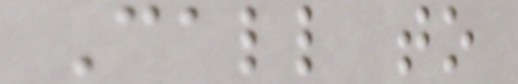Call to
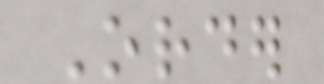Order
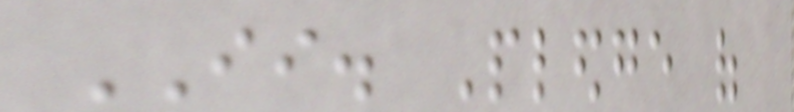II. Pledge of
